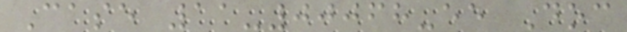Case 11-00068-ee Doc
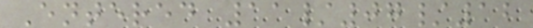Entered 11/07/12
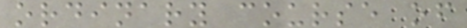ordinary course of
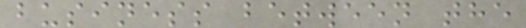business between the
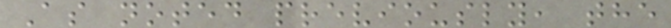As noted previously, the
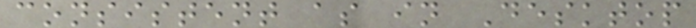consistent as in Desktop
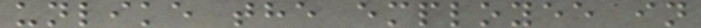unlike the employee in
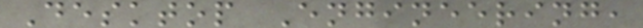Desktop Engineering,
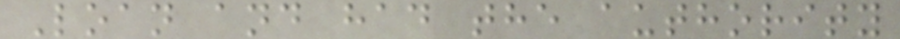Loan and had the authority
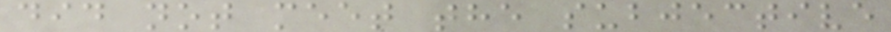did not meet the subjective
